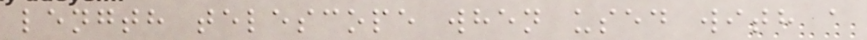length telescope when used with a
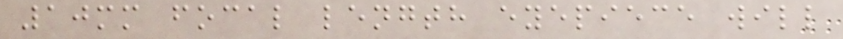10mm focal length eyepiece will
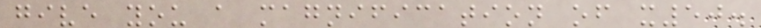give you a magnification of x50.
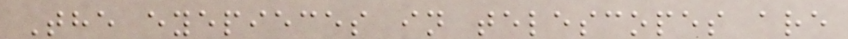The eyepieces in telescopes are
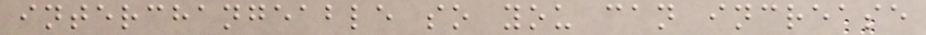interchangeable so you can increase
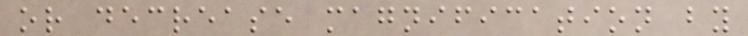or decrease magnification by
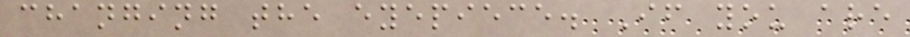changing the eyepiece. If you are
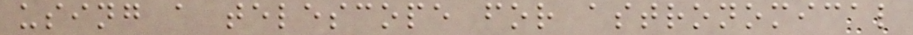using a telescope for astronomical
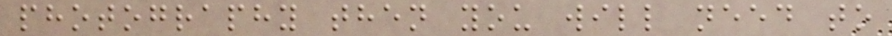photography then you will need to
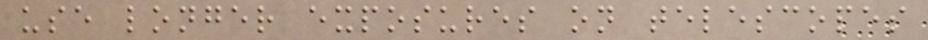use longer exposures on telescopes
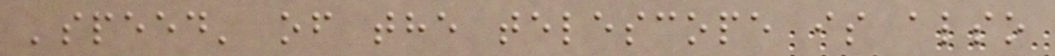'speed' of the telescope is also
